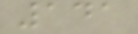141
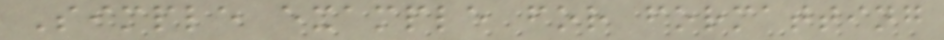Simple example for formatting
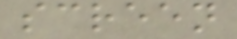screen
